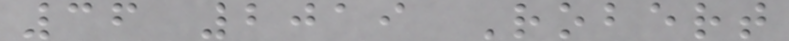36 2019 Robert
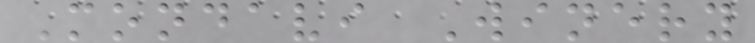Mondavi Winery
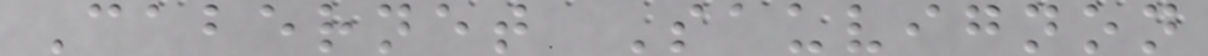Cabernet Sauvignon
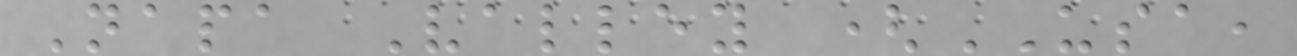Napa Valley (USA,
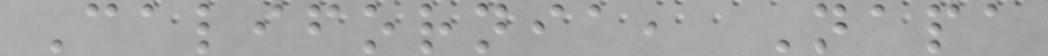California, Napa
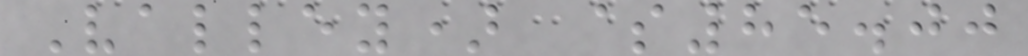Valley) $85.00
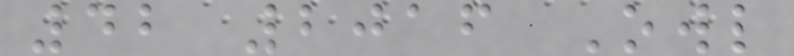42 2016 Owl
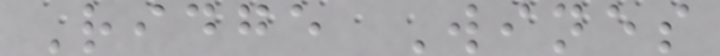Ridge Wines
